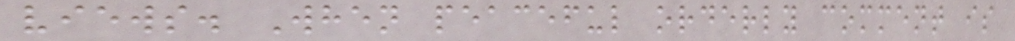views. When peaceful orderly comment is
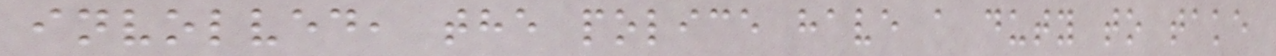involved, the police have a duty to take
